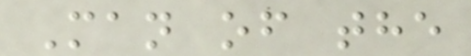Man of the
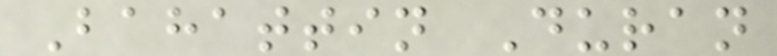Bahattin Duran
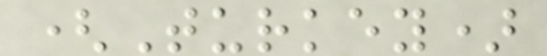(Turkey)
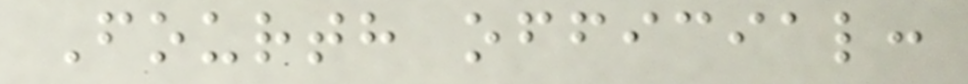Fourth official:
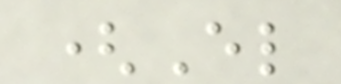(El
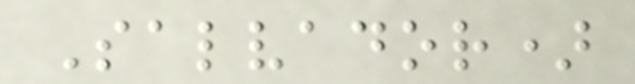Salvador)
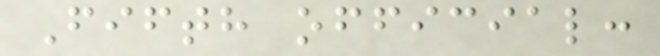Fifth official:
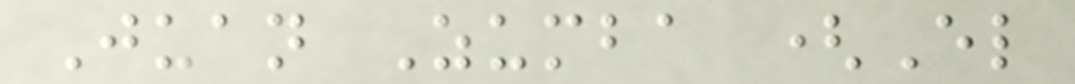Juan Zumba (El
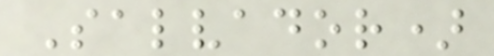Salvador)
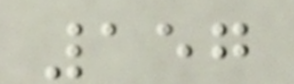157
